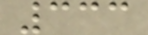333
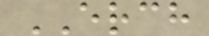ERCH
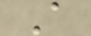A
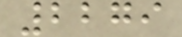2279
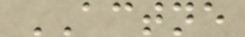ACTNE
